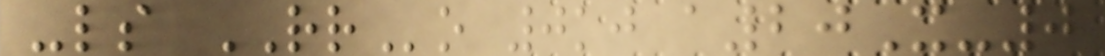-ls RRo 0kj a20X-0
